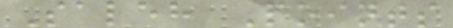Saleh Points
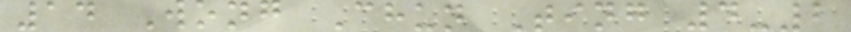14 Wong Chun Ting 4-2
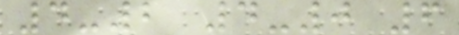4-2 4-0 6
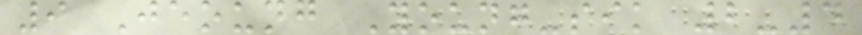9 Jeoung Young-sik 2-4
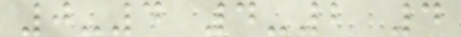0-4 4-2 4
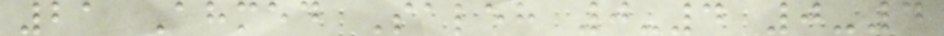21 Ahmed Saleh 0-4 0-4
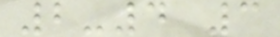2-4 3
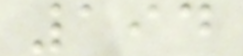194
